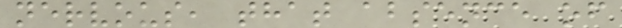nervous, that absence of
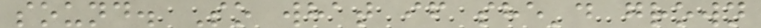sound. So what if she'd grown
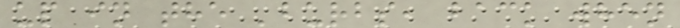up in the 'burbs, back when
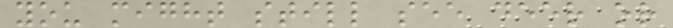you might still see deer or
